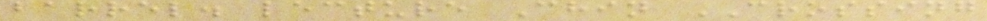barrel. lecture Chin CROSSING
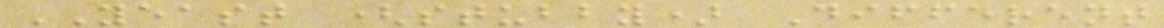YEAST (stubby) Different
